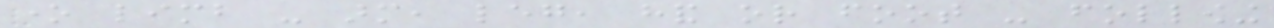one limb - arm, leg, hand or foot - following
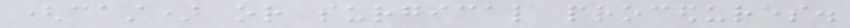(cast) or surgical procedures.
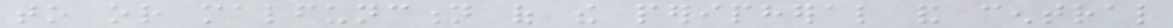to or malfunction of the peripheral and central
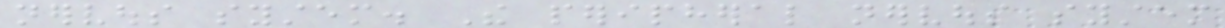nervous system. The peripheral nervous system
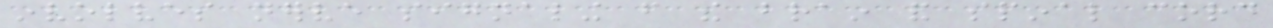involves nerve signaling from the brain and spinal cord
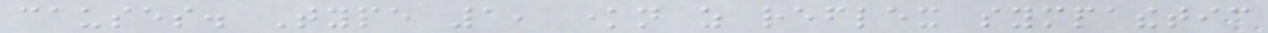causes. Type 1, known as reflex sympathetic
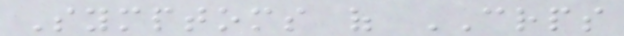Symptoms of CRPS
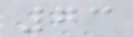73
